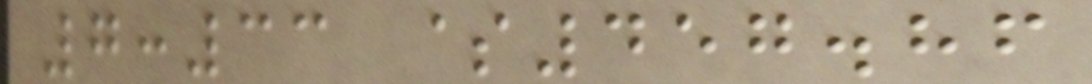7:33 $457.86
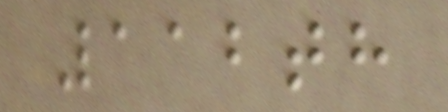112th
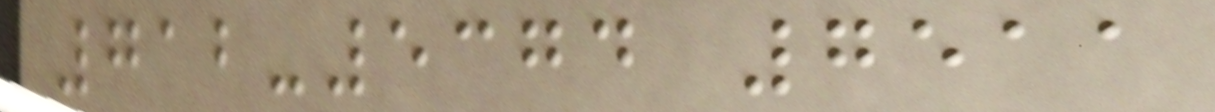712-5374 7511
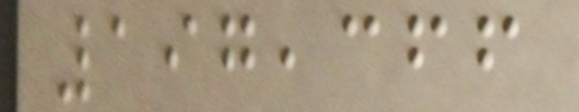197,366
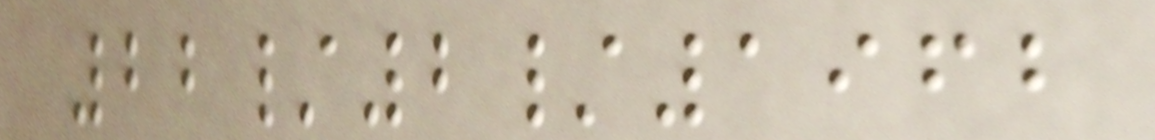22/2/1962
